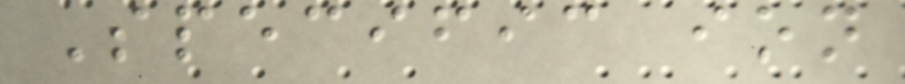Specific ion
